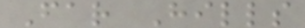Far Hills
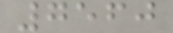7560
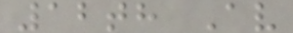12th Av
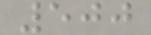500
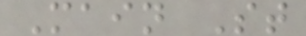Main St
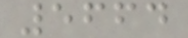5664
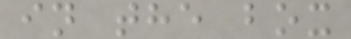in the box
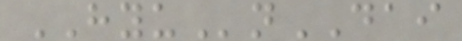HYUnDAI
